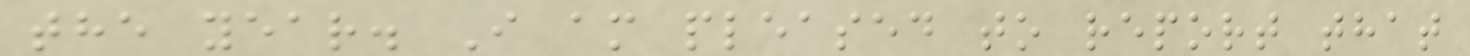the year. I am pleased to report that
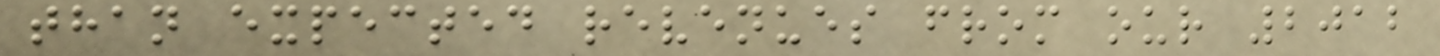than expected revenues from our 2012
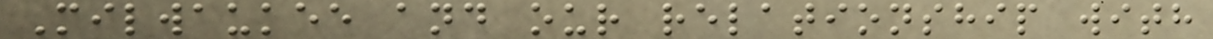Milwaukee and our relationship with
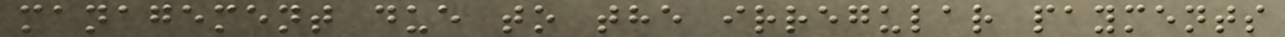management due to the irregular payments
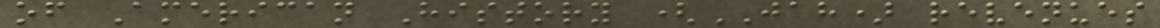of American History (JAH) revenues
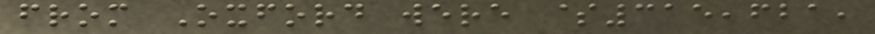from Oxford were $315,621,
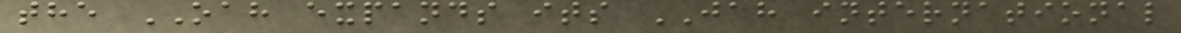the OAH expands its JAH international
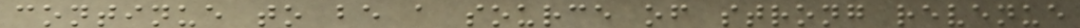continue to be a source of strong revenue
